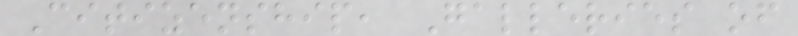Citizenship, Galleries of
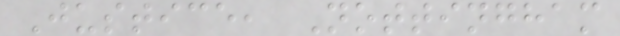Justice, Nottingham
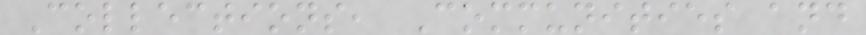Collections, Communities and
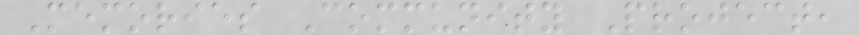Memories Community Project,
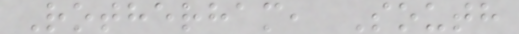Rotherham, South
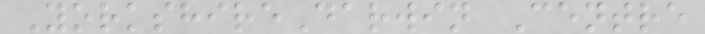YorkshireDarwin Centre
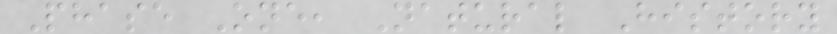Phase One, Natural History
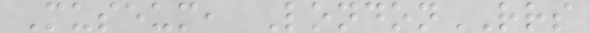Museum, LondonRRS
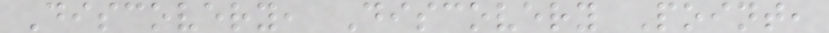Discovery, Discovery Point,
